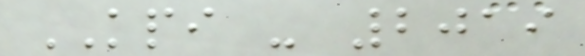KPI - 2019
